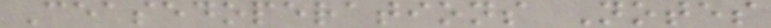Ceasedoperations Notes
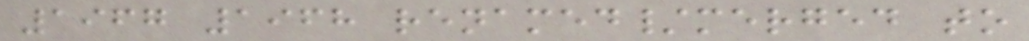1967 1968 renamed/merged to
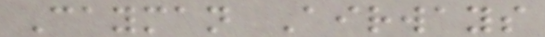Cayman Airways
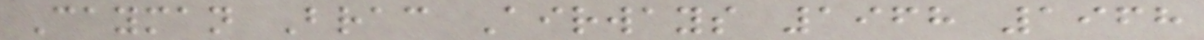Cayman Brac Airways 1968 1968
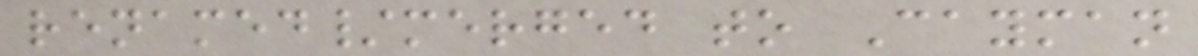renamed/merged to Cayman
